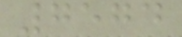7574
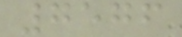7576
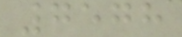7578
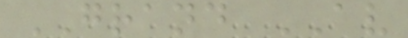GRAND AV
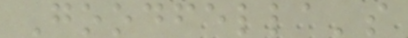Goodfella's
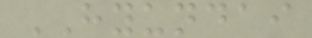HYUNDAI
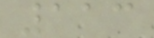113
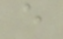e
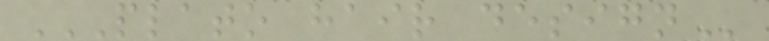PLATO HAIR DESIGN
